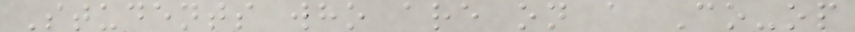Students who are on a Co-op
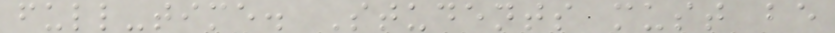full-time. Students must be
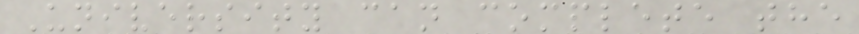University can complete the
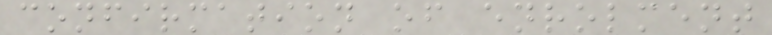confirmation of enrolment
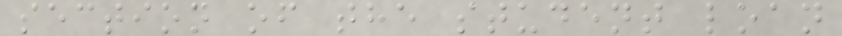section of the student loan
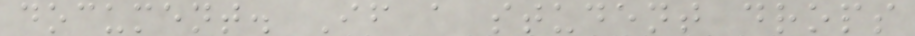document. If a student drops
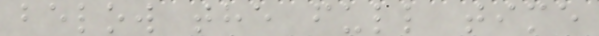below the full time
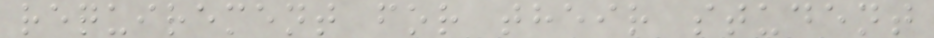requirement for their student
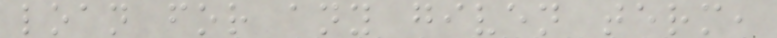loan for any given term,
